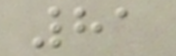81
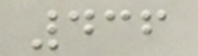436
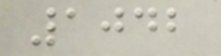1042
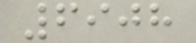6908
